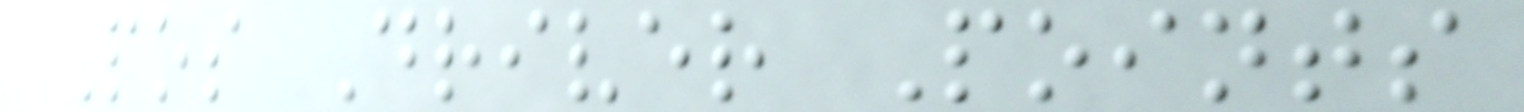Pos Driver Points
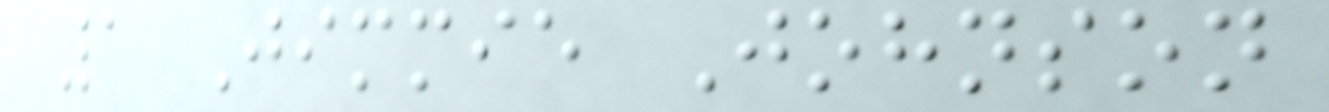1 Jimmie Johnson
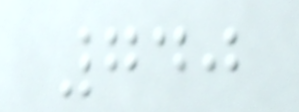740
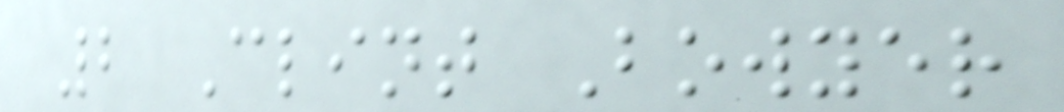2 Clint Bowyer
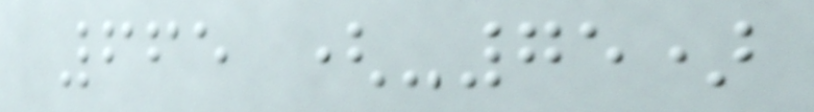665 (-75)
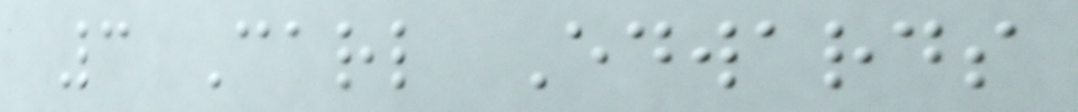3 Carl Edwards
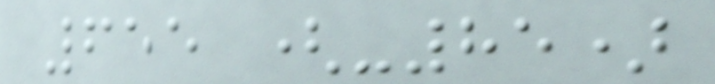655 (-85)
